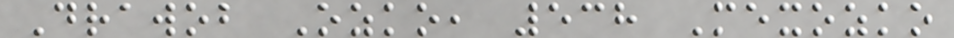Drawob Ozko, 538 Mexozko
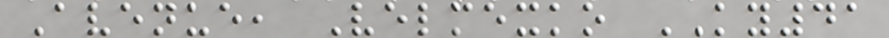Avenue, Velmexko KY41
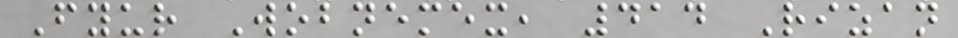Fyur Wobnemex, 414 Rizan
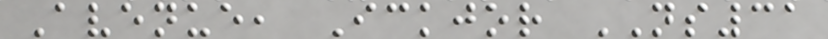Avenue, Ickjor NS31
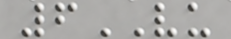6VU
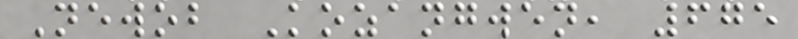Newob Kozangwen, 675
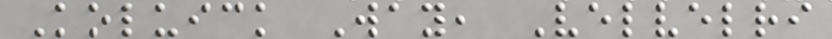Koluick Way, Velvelri
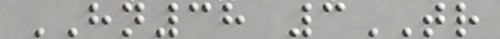HN38 3TR
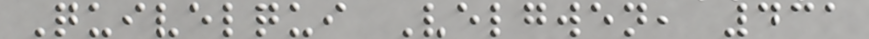Quivelqui Velgwen, 431
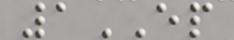1EP
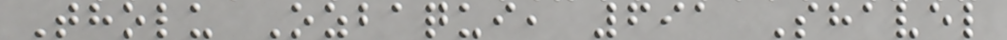Tholu Ozbaqui, 691 Shavel
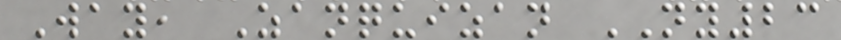Way, Zanquizan NY23
